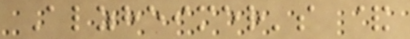Alzheimer's &
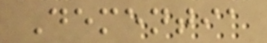Dementia
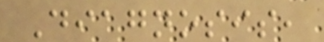Diagnosis,
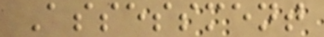Assessment
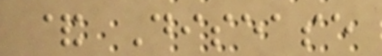& Disease
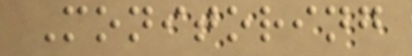Monitoring
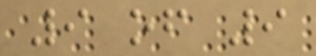9 of 9
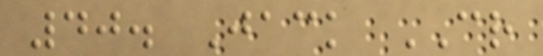40. Jack CR
